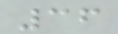36
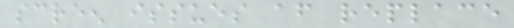screen issues after replace
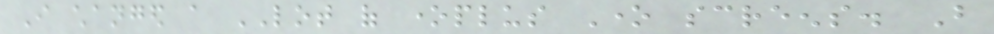I changed a LOT of oneplus One screens. But
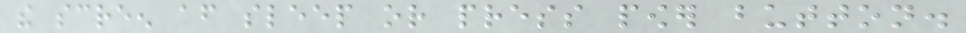the screen after sleep or press power button.
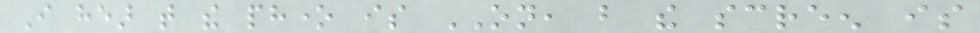I hear that the phone is ON, but the screen is
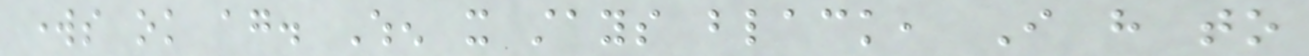works ok again. When it stays black, I have to
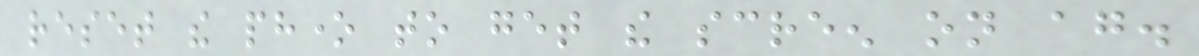reset the phone to get the screen on again.
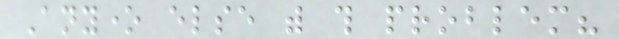Anyone else with this problem?
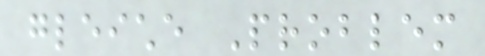gleiche Problem
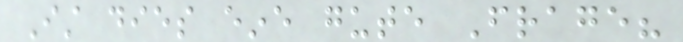Ist dies eine gute Frage?
